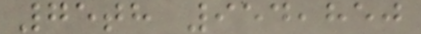75th 954,850
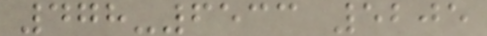478-6533 5205
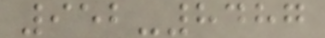952-8487
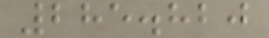285.820
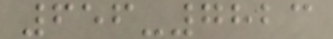656-7823
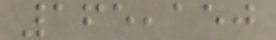165,150
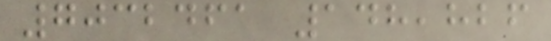7032461 148,826
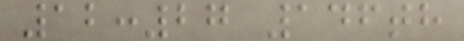12:27 146th
